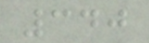340
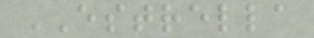ESTRELLA
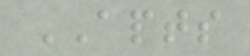APTS
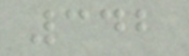342
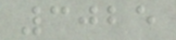3025
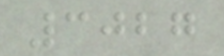3027
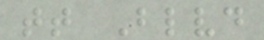tt Blvd
